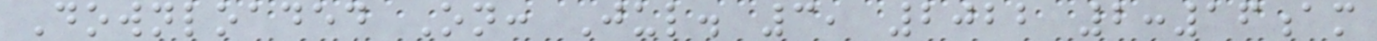Downloaded On: Jul. 3, 2022 2:16am
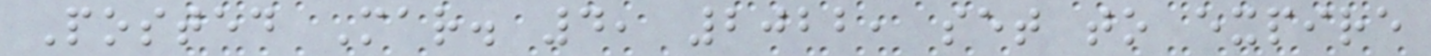Posted Mar. 4, 2022, set to expire
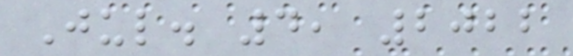Jul. 4, 2022
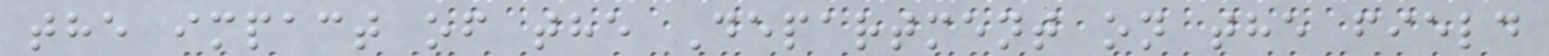the impact of the Department on the field
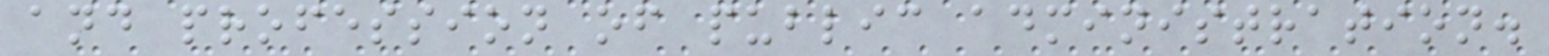and profession of public administration.
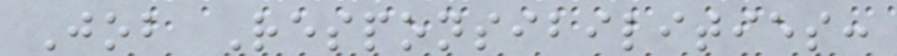Job Responsibilities:
